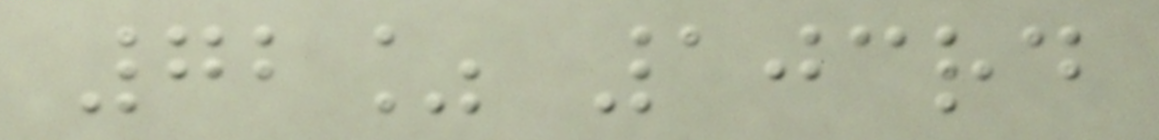72% 103rd
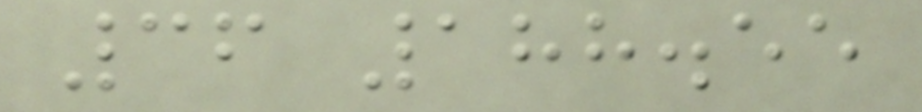36 188.55
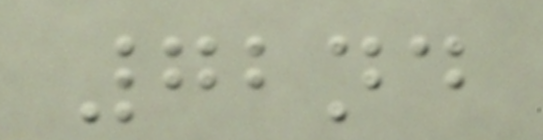72nd
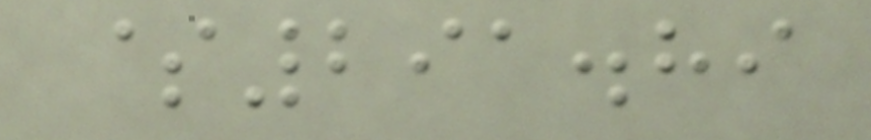$291.89
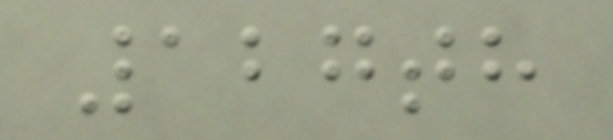127th
